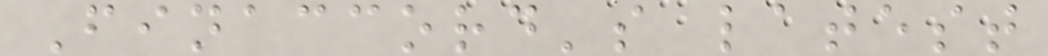Finaccord's latest
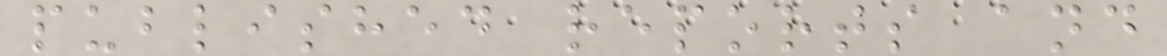published reports and
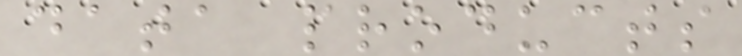data products
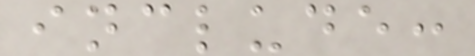include:
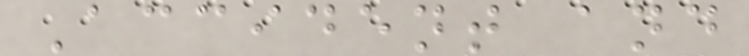Accident and
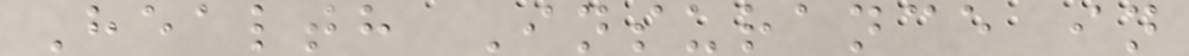Health Insurance in
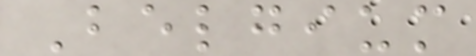Belgium
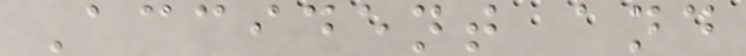Accident and
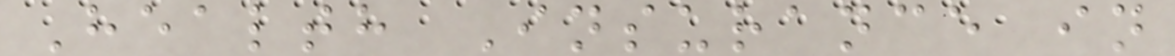Health Insurance in
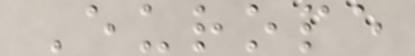Europe
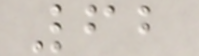62
